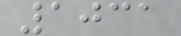1031
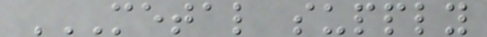METAL SUPPLY
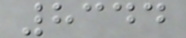8344
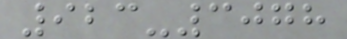923-3078
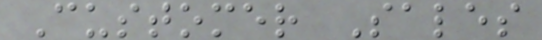Customer Sales
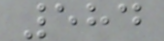584
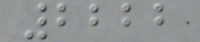2222
